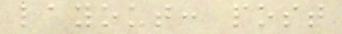layout: post
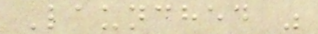Launched "
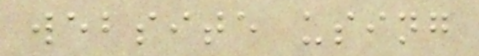website using
